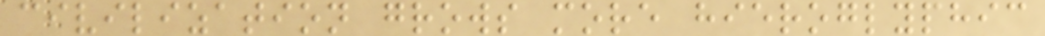civilization grows more hieroglyphic
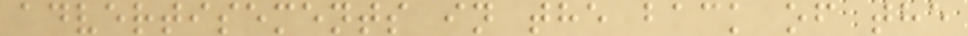advertisements in the back of the
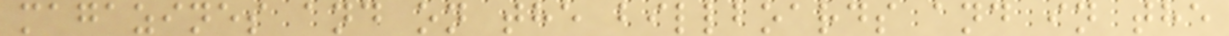magazines and on the billboards and in the
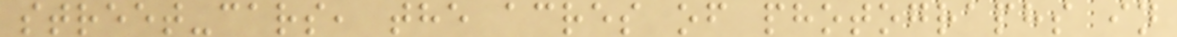street-cars, the acres of photographs in
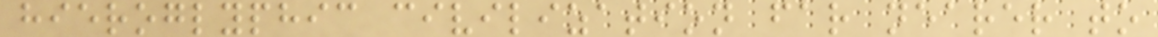hieroglyphic civilization far nearer to
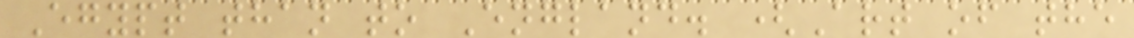Egypt than to England. (Art of the
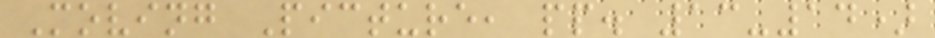Moving Picture, pp. 13-14)
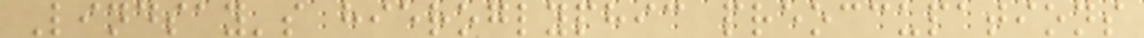Lindsay's hieroglyphic preoccupations
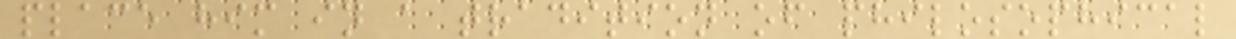place him in a tradition of philosophical
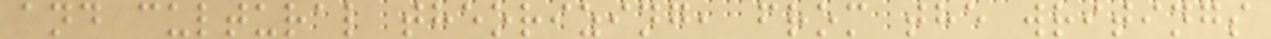and cultural theorizing, from the writings
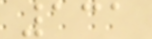131
